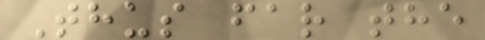Thus far the
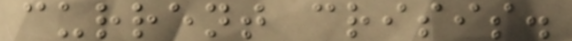current crisis.
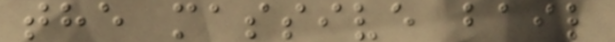the massive bail
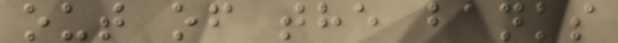out of the banks
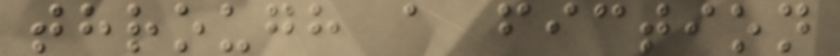through a fiction
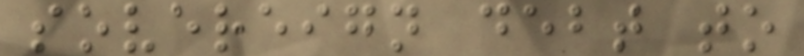sovereign debt to
